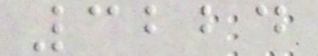3224
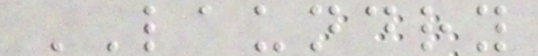LAUNDRY
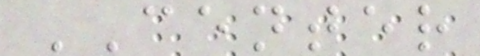CENTER
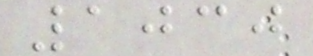1030
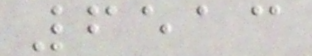6513
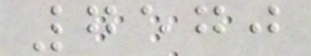7570
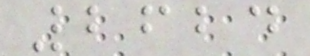2624
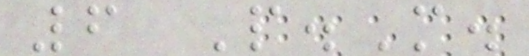6 P.M.
